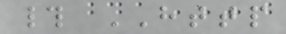# HTTP
